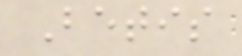Betis
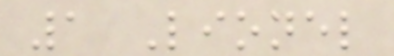1 Lionel
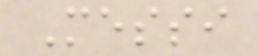Messi
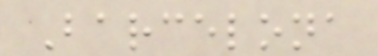Barcelona
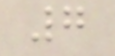7
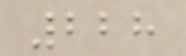228
